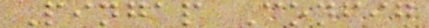Pingap Config
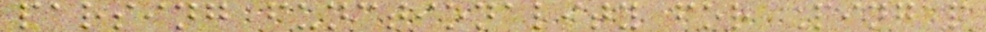parsing functionality for Pingap
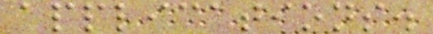applications.
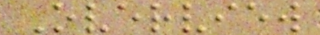Overview
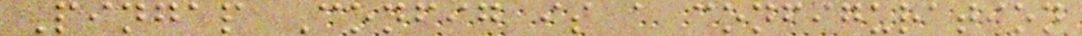Pingap Config is a configuration
